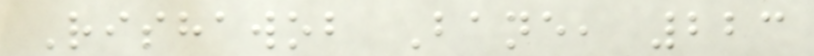Rishawob Bane, 223
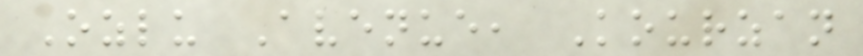Ozlu Avenue, Kourzan
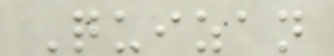Quizan
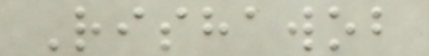Rishawob
